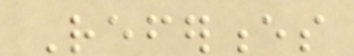References
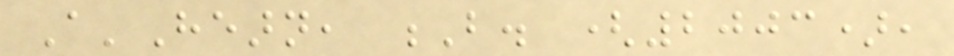A'Hearn, B. (2003),
